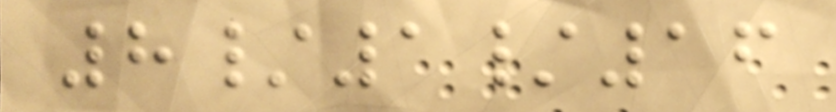8/1/16
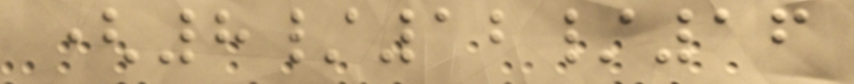(8/12/16
